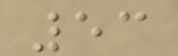53
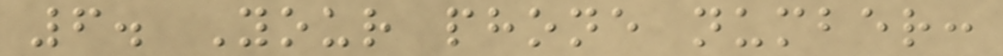6. Your phone number:
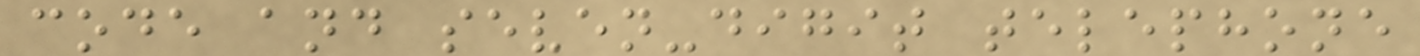code and seven-digit telephone
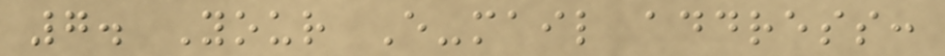7. Your E-mail address:
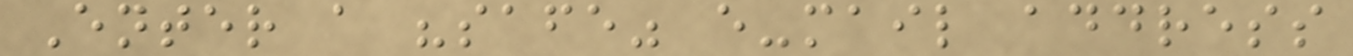Enter a "safe" e-mail address
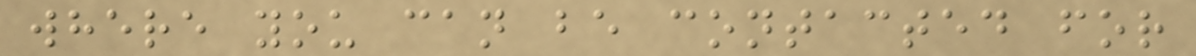where you can be contacted for
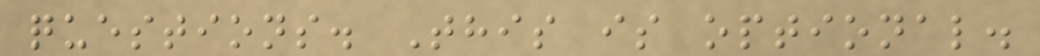questions. This is optional.
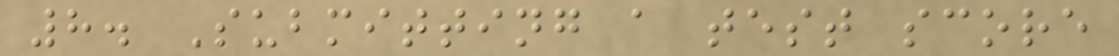8. Submitting a test score
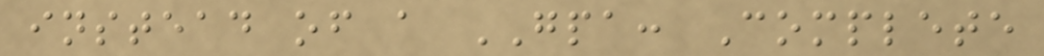instead of a GPA: Complete
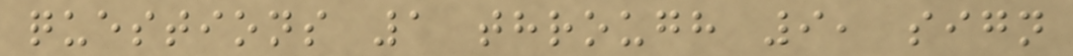questions 1 through 9, sign
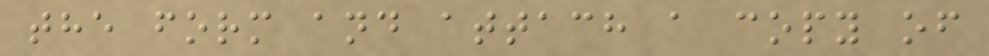the form and attach a copy of
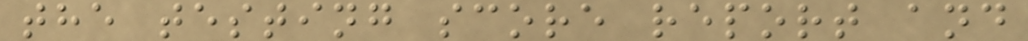the testing score report and
